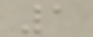1
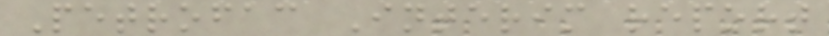Petrofac Interim report
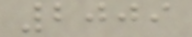2009
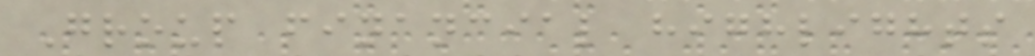Group financial highlights
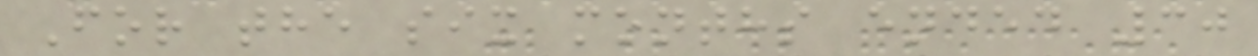For the six months ended 30
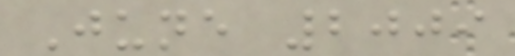June 2009
